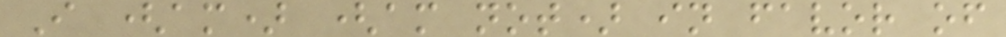I (am) (am not) in favor of
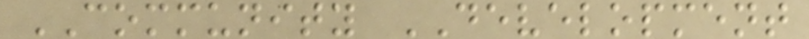COMMUNITY DEVELOPMENT
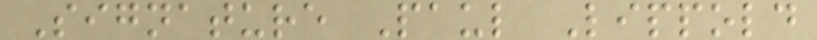Signature Paul Lippold
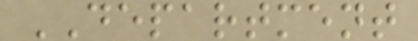DEPARTMENT
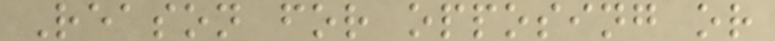Reason for opposing or
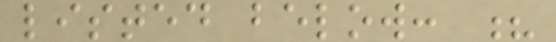listed below: ?
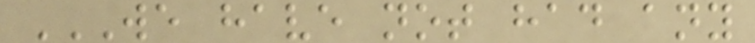WE HAVE NOT HAD ANY
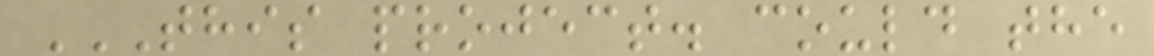THIS PROJECT. COULD THE
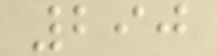290
